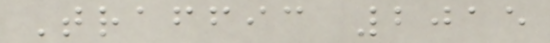Traffic 2015
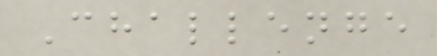Challenge
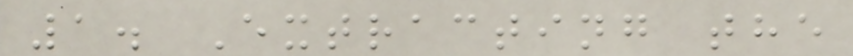1. Extracting the
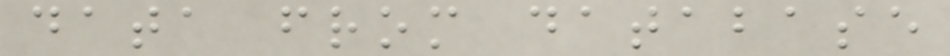data from database
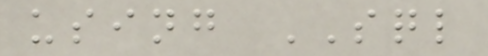using SQL
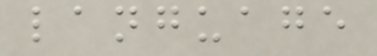language
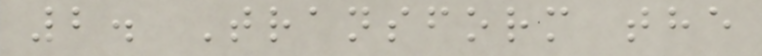2. Transform the
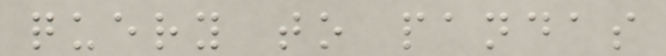query to pandas
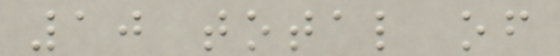10 total of
